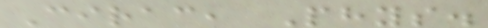Cirac, Phys.
